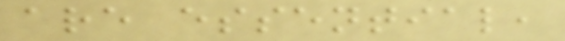are essential,
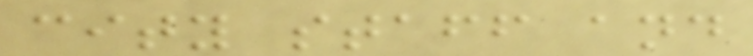city staff and
